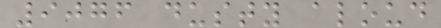9076 dusty aloud
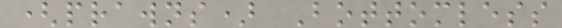(prawns) Bottomless
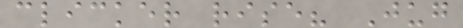clicker rise? Jug
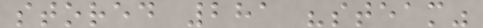stored 281 "steam"
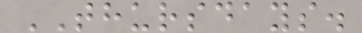THURSDAYS.
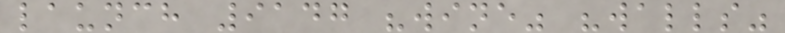launch 9147 "wine" "walls"
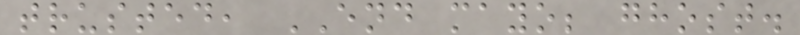trusted, END mayo; ghost.
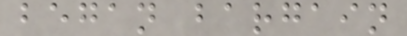began bargain
